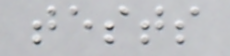tests
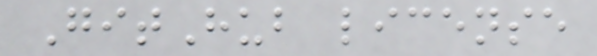GitHub license
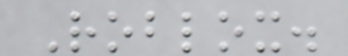Roblox.
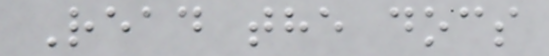Read the docs
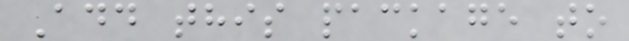Add this package to
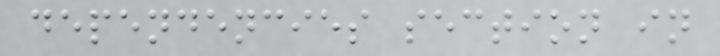dependencies section in
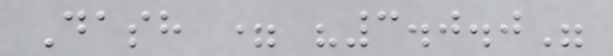Dash = "3.0.0"
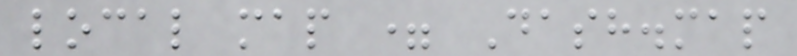local map = Dash.map
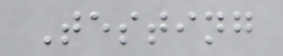Testing
